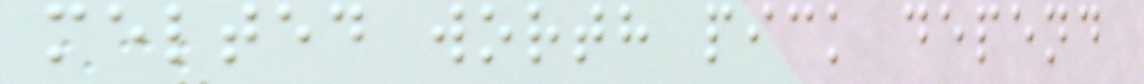melted worth pick depend
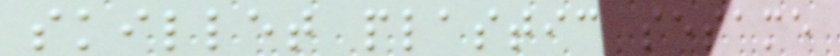skillet plastic sesame
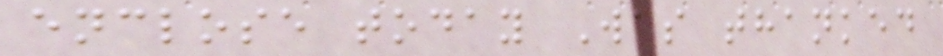enclose today Was thanked
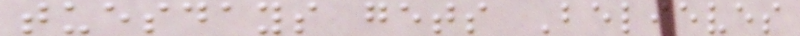tuesdays gets Believes
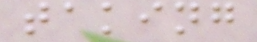taking
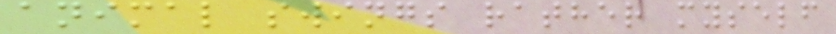animal swings rather myself
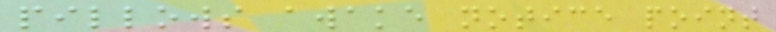pillows awake notice point
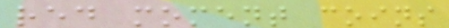red moment coins
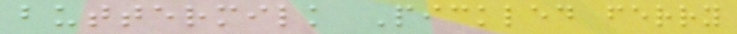buttermilk Pickled ferry
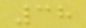38
